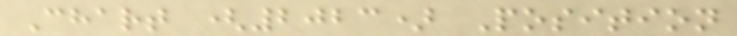Chart (2023) Position
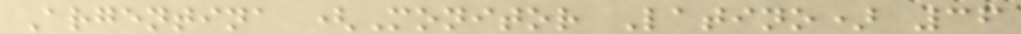Argentina (Monitor Latino) 36
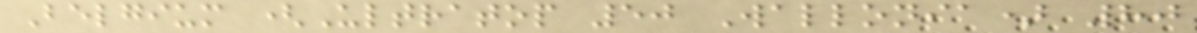Belgium (Ultratop 50 Wallonia) 80
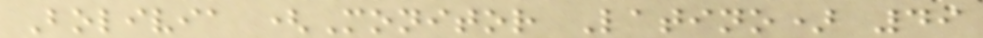Bolivia (Monitor Latino) 49
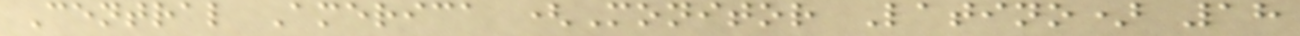Central America (Monitor Latino) 18
